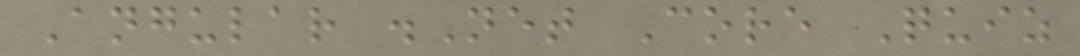Angular .Net Core Quiz
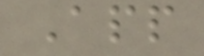App
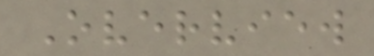Overview
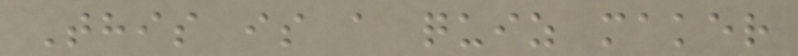This is a quiz maker
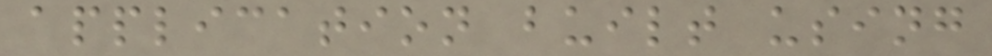application built using
